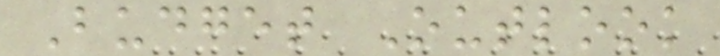Budget Outlook
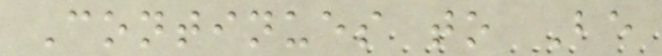Continues to Be
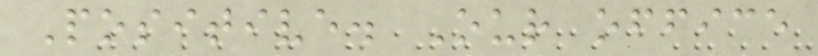Positive. Our office
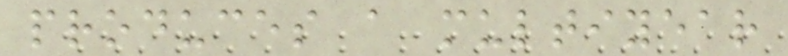produces a multiyear
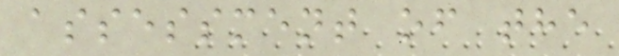assessment of the
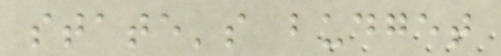state's budget
